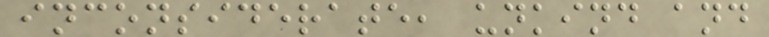inconsiderate, unkind and
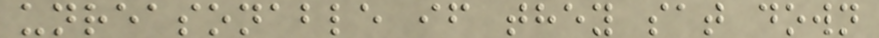unreasonable if they sat down
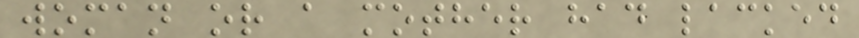woman or a mother had lacked
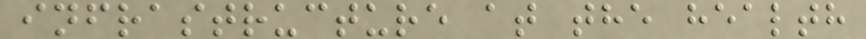infrastructure at the health
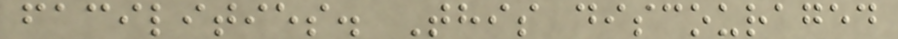facilities. This discouraged
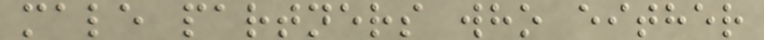male partners who either
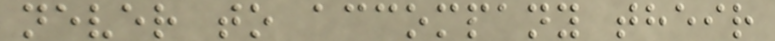never to accompany their
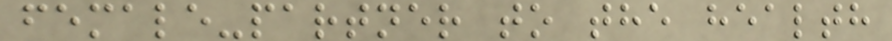female-partner to the health
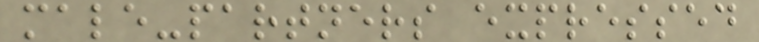male-partners expressed
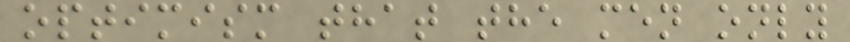optimism that the men only
